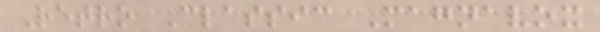Retro Classic Magnavox
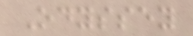Odyssey
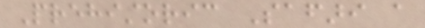Prehistoric Safari a
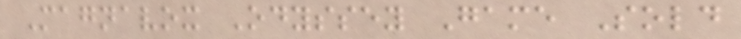Magnavox Odyssey Game Sold
